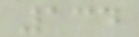134
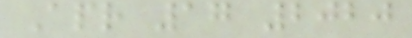Apr 17 2020
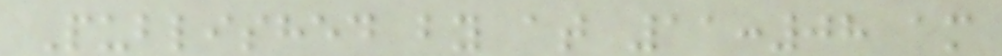Published by at 11:08 am
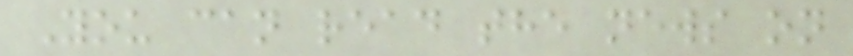You can read the news on
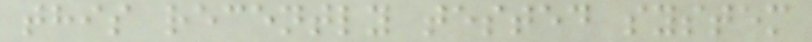this recently tested system
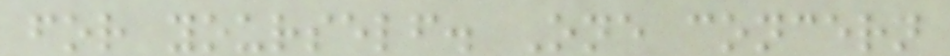for yourself. One concern
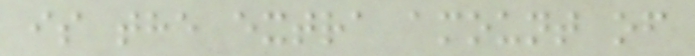is the extra amount of
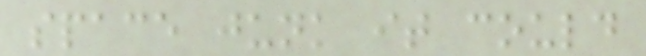space junk it could
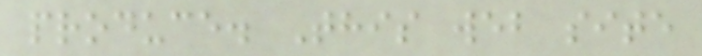produce. This web site
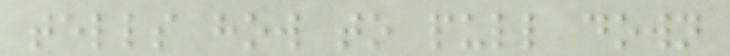tells how to pull down
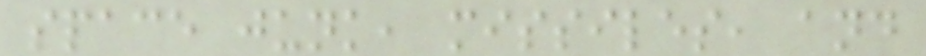space junk, missiles, and
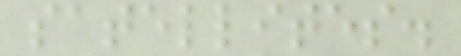satellites.
